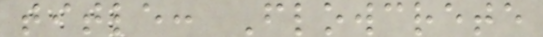title: Flowcrete
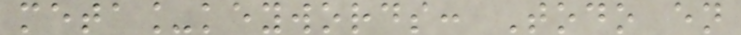meta_keywords: Todo en
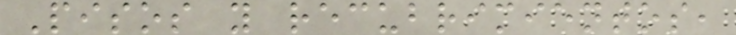Pisos y recubrimientos,
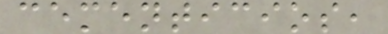cementicios,
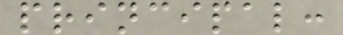principal:
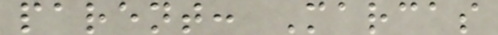parent: Marcas
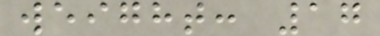weight: 17
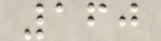160
